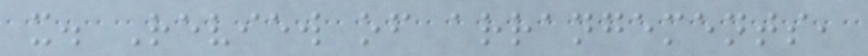x. Review of arrangements,
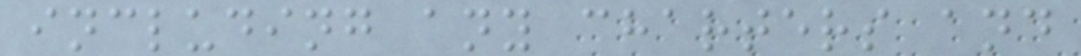including any charters and
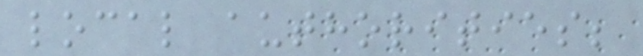local authorities;
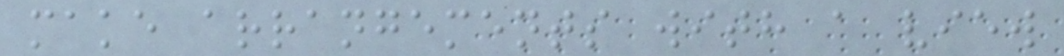make arrangements with a view
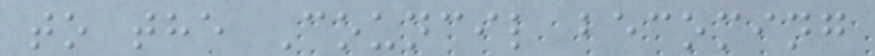to the Council becoming
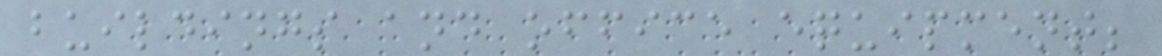buildings and office equipment;
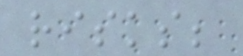risks;
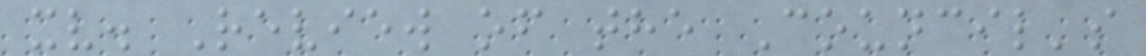xv. Review of the Council's
